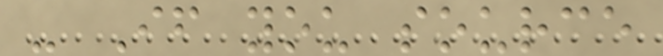- If you source
